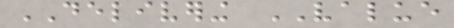DELIVERING VALUE
